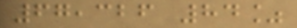67,326 84%
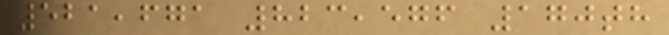521,671 823,576 170th
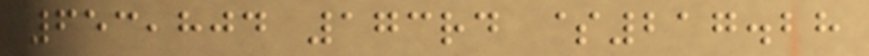653,804 173rd $217.28
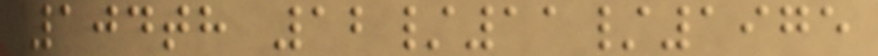104th 12/11/1975
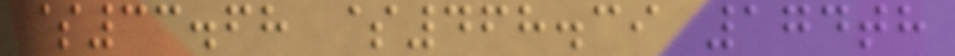$33.68 $468.39 174th
